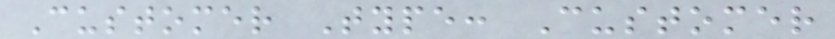Customer Type: Customer
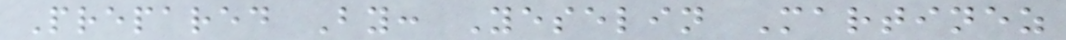Prepared By: Yeselin Martinez
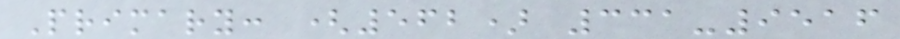Primary: (562) 331-9516
